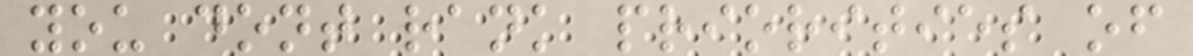you dont rank priorities of
